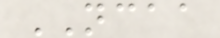NCAA
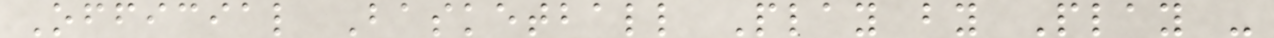Official Basketball Play by Play -
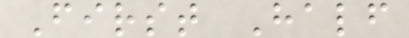First Half
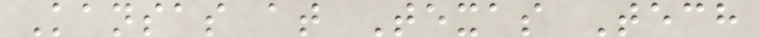Kansas at Texas Tech
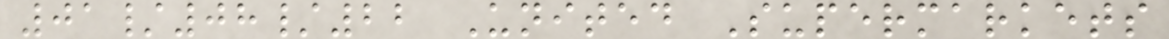01/08/22 United Supermarkets
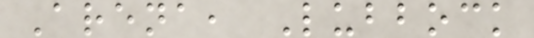Arena, Lubbock
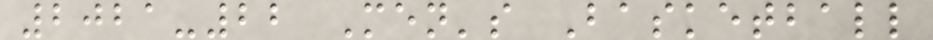2021-22 Men's Basketball
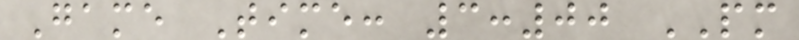Game Time: 3:00 PM
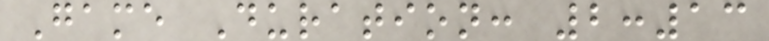Game Duration: 2:13
